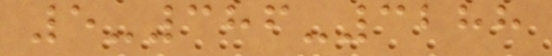5-386-3288
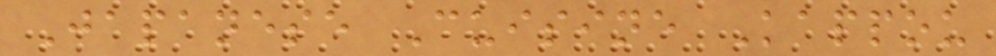Japanese Cuisine Kappou
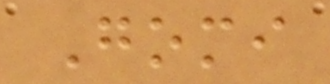Gomi
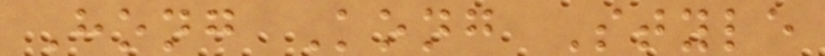Hong Kong Style
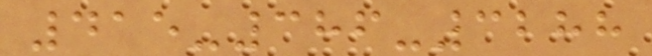415-386-3288
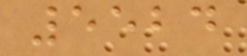5524
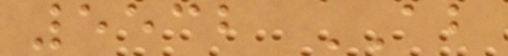5532 AB
